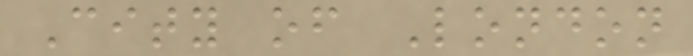City of London
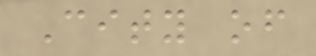City of
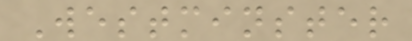Westminster
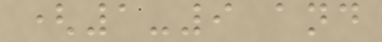(1-9 and
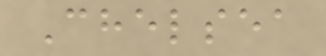Chelsea
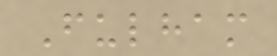Fulham
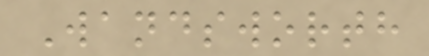Wandsworth
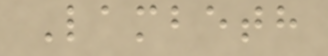Lambeth
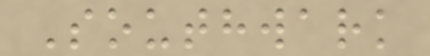Southwark
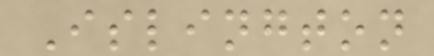Islington
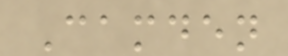Camden
